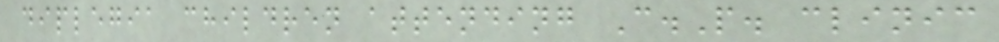diplegia children attending C.P. clinic
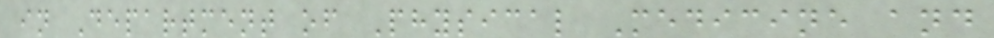in Department of Physical Medicine and
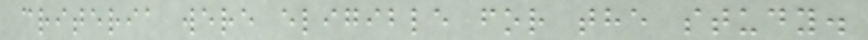criteria were eligible for the study.
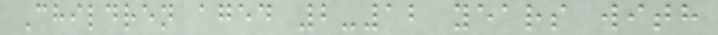Children aged 2-12 years with
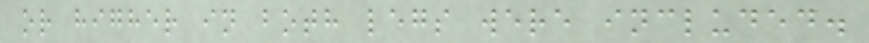or higher in both legs were included.
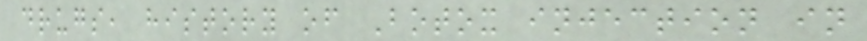drugs, history of Botox injection in
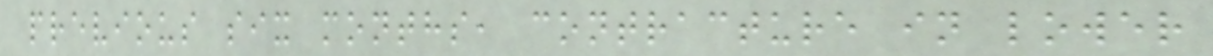previous six months, contracture in lower
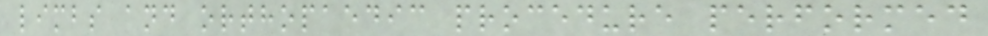limbs and orthopaedic procedure performed
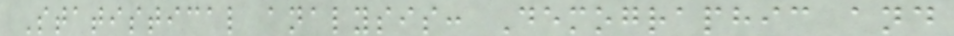Statistical analysis: Demographic and
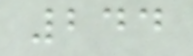244
